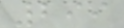299
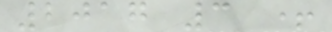2017 3 +
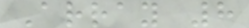Array 8
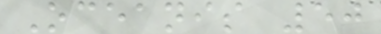Oceanis 50
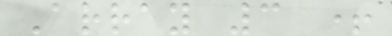Array 3 +
